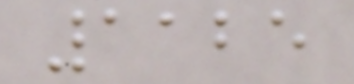1125
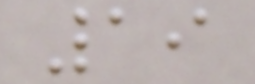19
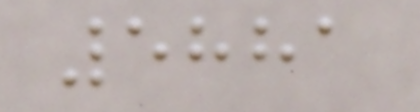5881
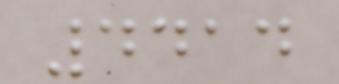4414
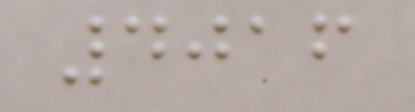4016
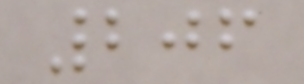206
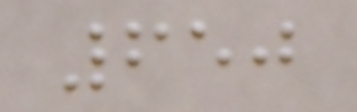650
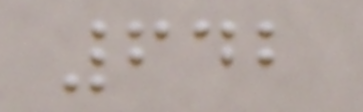642
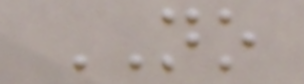NO
